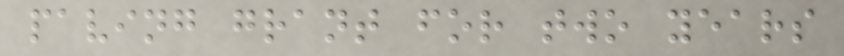paving grant for two years
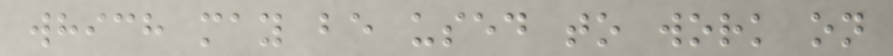which may be used to work on
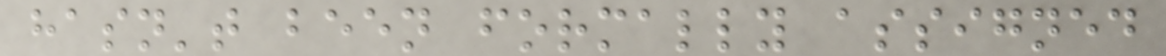hasn't been formally assigned
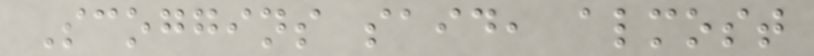Scoggins said, almost
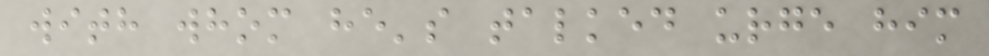with whom he's talked urge him
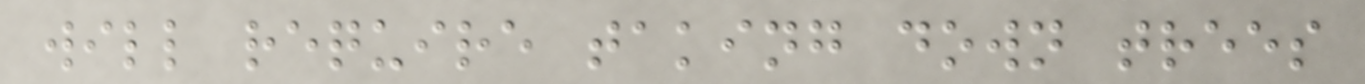will require taking down trees
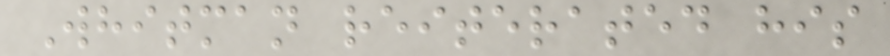Whitman reiterated his
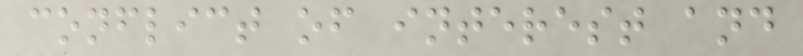conflict of interest and
